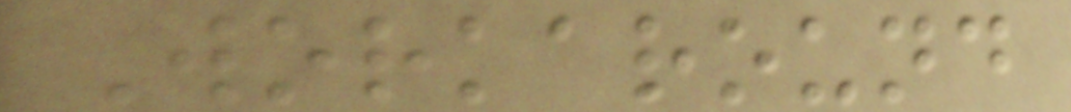Workaround
